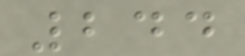244
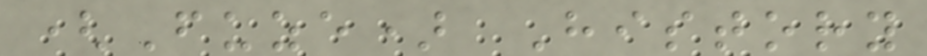(Fuze) History
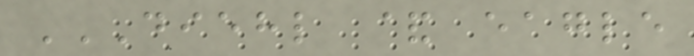DIEHL & EAGLE
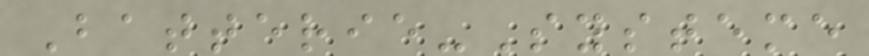Batterie-Systeme
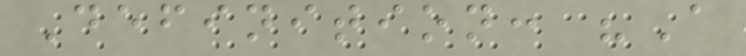Definition: "A
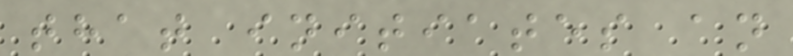that initiates an
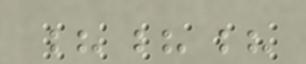???
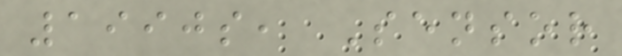1990s, Sensor
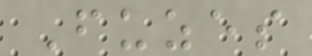Fuzes
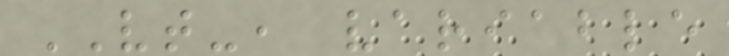VT-, variable
